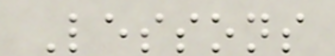Lessons
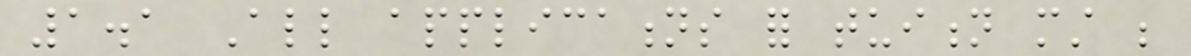1.1 All applications for tuition must be
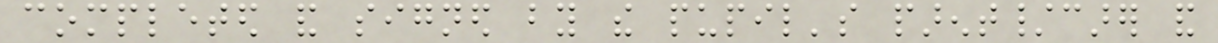completed and signed by the pupil's parent/carer and
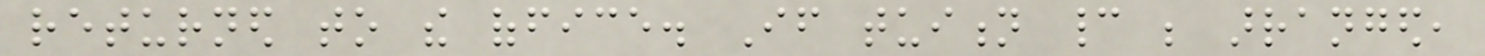returned to the office. If tuition cannot be arranged,
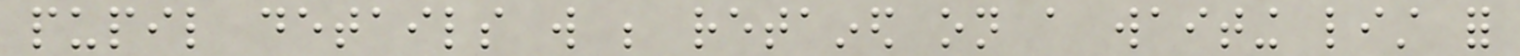pupil details will be retained on a waiting list for
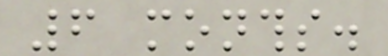6 months.
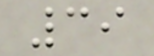39
